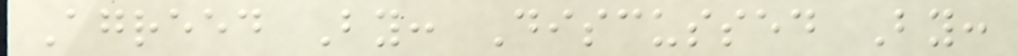Agreed By: Discussed By:
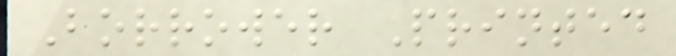Borrower Printed
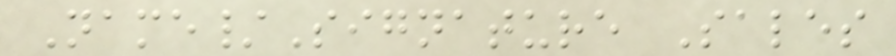Name/Signature Sales
